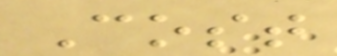Cost
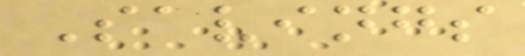Savings
